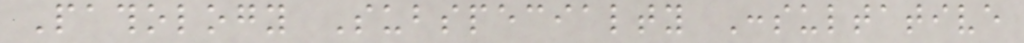Pathology Subspecialty Consultative
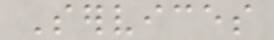Services
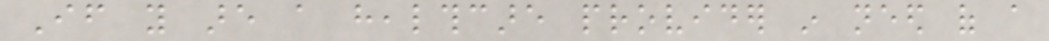If you are a healthcare provider in need of a
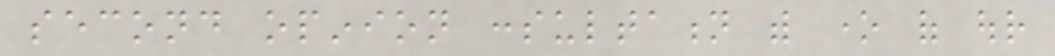second opinion consultation with one of our
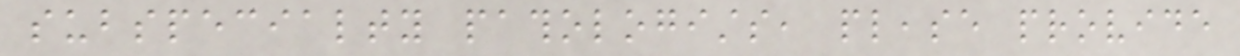subspecialty pathologists, please provide
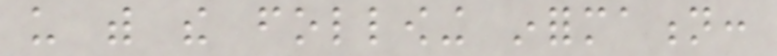us with the following information:
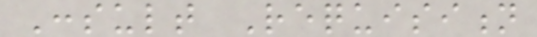Consult Requisition
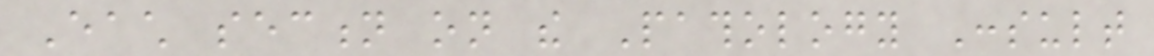Each section on the Pathology Consult
